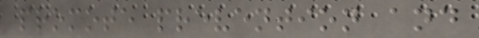promote prevention and
